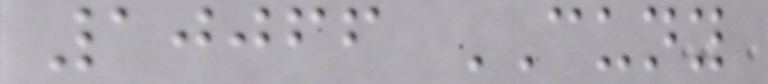10066 CUNY
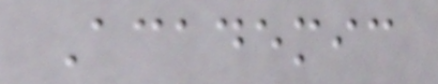Academic
